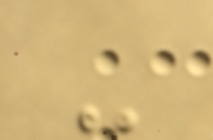-
